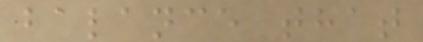balance that
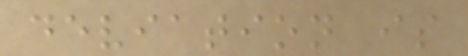deviation is
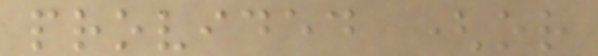provided (or
